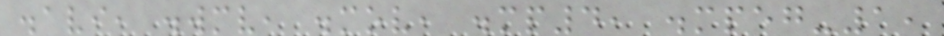.avi, .wmv, .mov, .mp4, .mpeg-1,
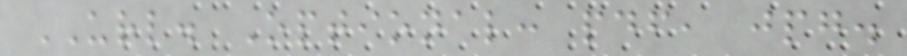URL. Optional: pdf, jpg.
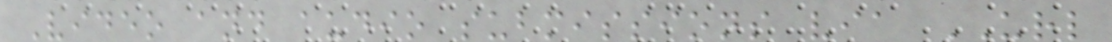Video and audio submissions via URL
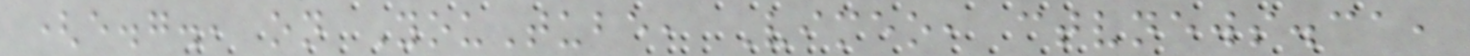(e.g., on YouTube, Vimeo, ctvnews.ca,
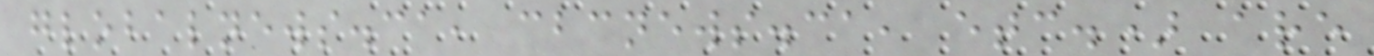globalnews.ca, cbcnews.ca, etc.) are
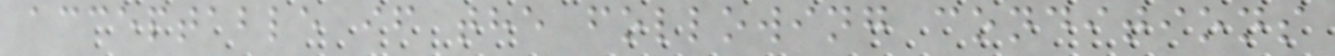acceptable if the following conditions
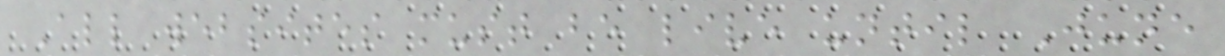All websites must be live until June
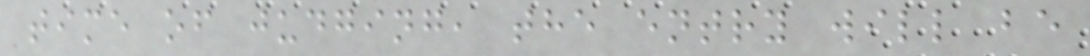time of judging, the entry will be
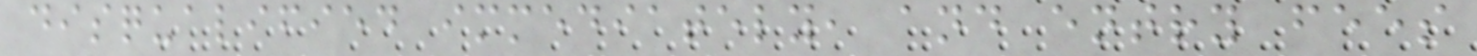disqualified immediately, and entry fees
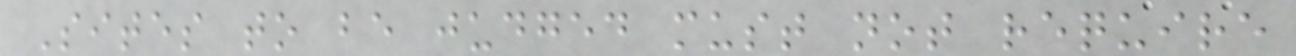Sites to be judged must not require
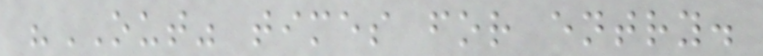"OUT" times for entry.
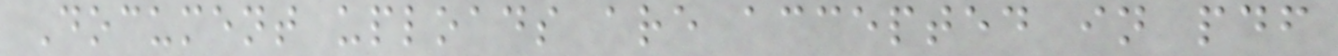Document uploads are accepted in pdf
